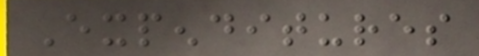Expenditures
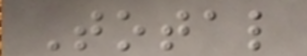Total
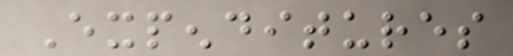Expenditures
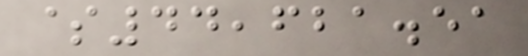$44,621.51
